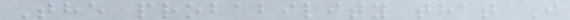The probability that I
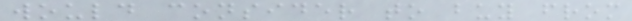would consider to buy from
